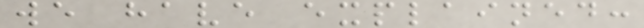we have explained:
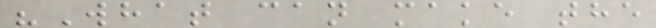"What can make the
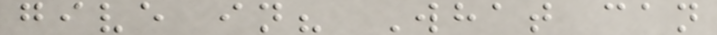give in? What can
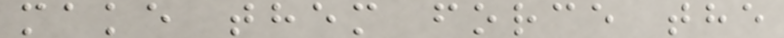make them force the
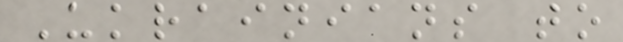Ukrainians to
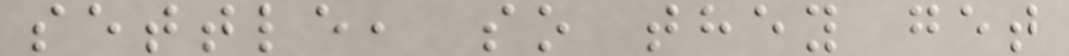settle, so they get
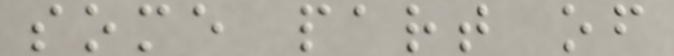some part of
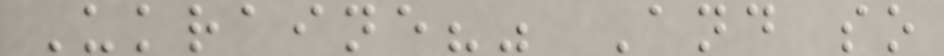Ukraine?" And so
